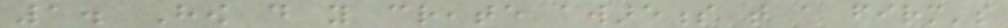1. How do you create awareness that a firm's
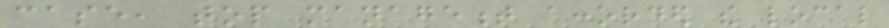case, top management accorded the local
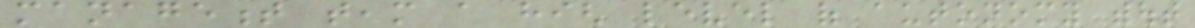management team a high level of autonomy without
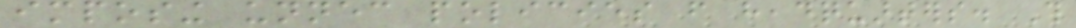imposing unnecessary policies from headquarters. This
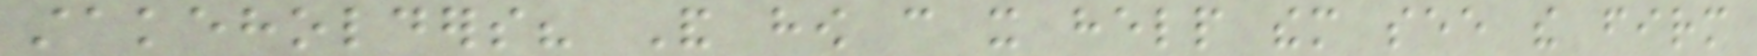stakeholders? And how can it help them see the firm
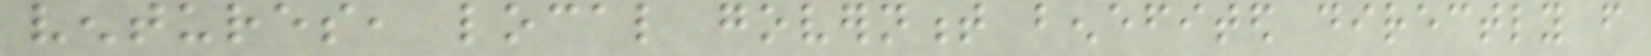ventures, local government benefited directly from
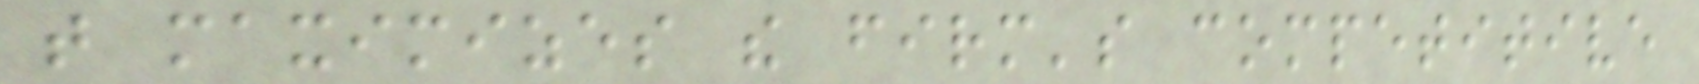that maximizes the firm's competitive
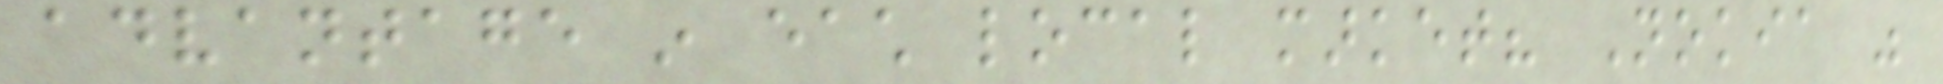advantage in each local market? Nokia was
